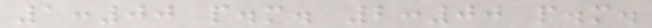1:00 p.m. 2:00 p.m.
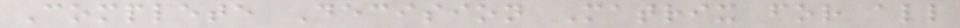Complete Decision Matrix for all
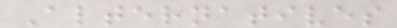Alternatives
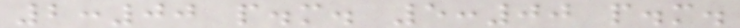2:00 p.m. 5:00 p.m.
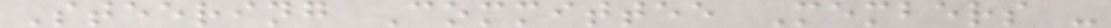Steering Committee Members -
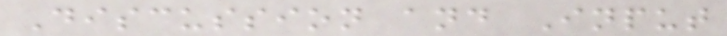Discussion and Input
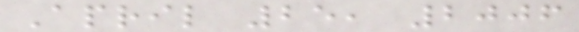April 25, 2006
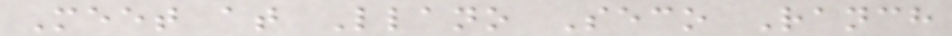Meet at Llano Seco Ranch
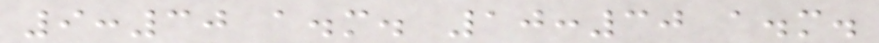9:30 a.m. 10:30 a.m.
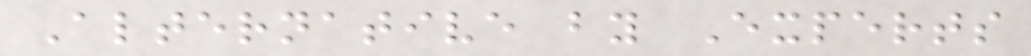Alternative by Experts
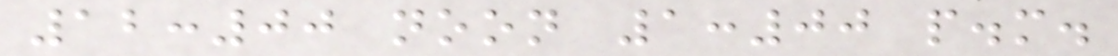12:00 noon 1:00 p.m.
